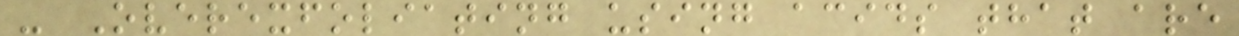- Overexfoliating using acids that are
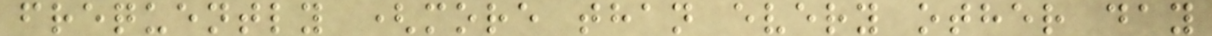frequently (more than every other day
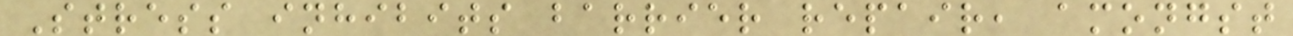Stress inhibits barrier repair, amongst
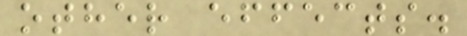other effects.
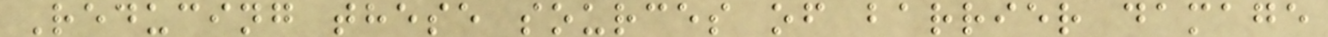Reducing these sources of barrier damage
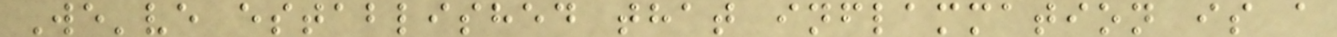We've established that inflammation is a
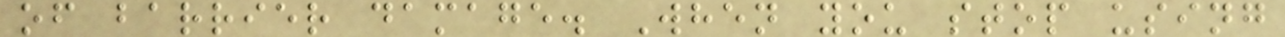of barrier damage. When you stop using
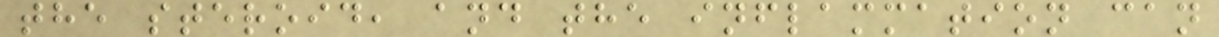the steroid, and the inflammation can
